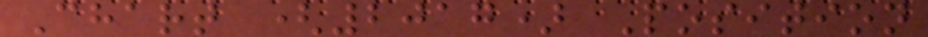Chart (2017) Position
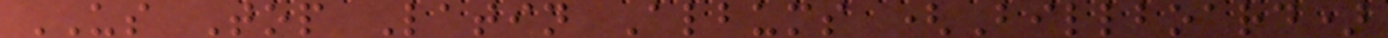US Top Latin Albums (Billboard)
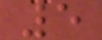5
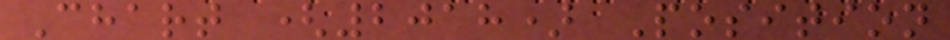Chart (2018) Position
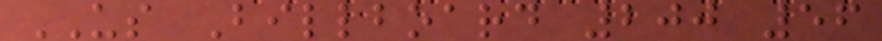US Billboard 200 56
